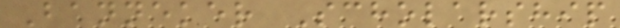Banneker Scholarship
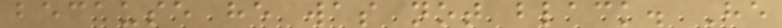because he was not black. He
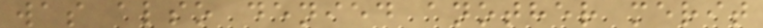was also denied another merit
